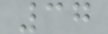37
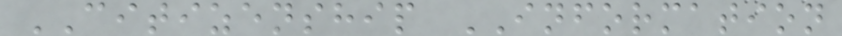CITIZENSHIP INFORMATION
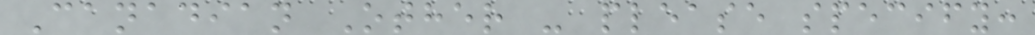Canadian Other - please specify:
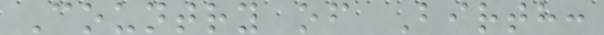Country of Birth:
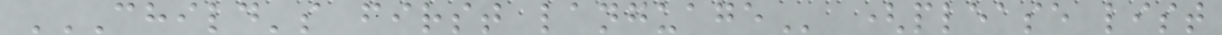CHILD'S FIRST LANGUAGE (please list
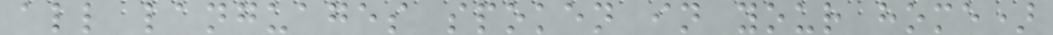all languages spoken in your home)
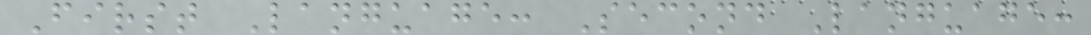First Language: Second Language:
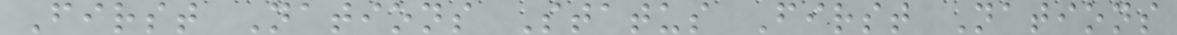First Nations Status First Nations
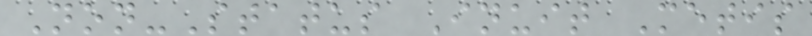Non-Status Inuit Metis
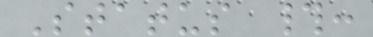Status #:
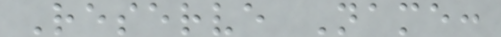Reserve Name:
